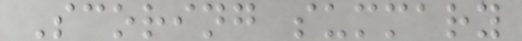Scoring summary
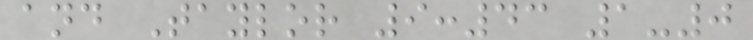and Taylor 9:43 1-0
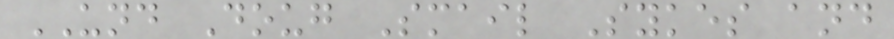UND Doug Smail Sykes and
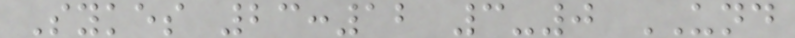Sykes 23:12 3-0 UND
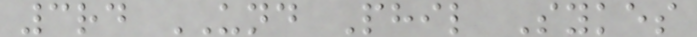3rd UND Phil Sykes
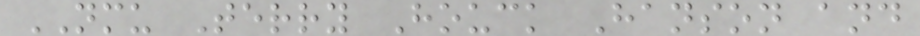NMU Terry Houck Hanson and
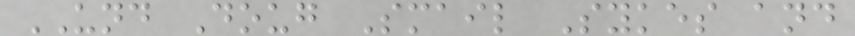UND Doug Smail Sykes and
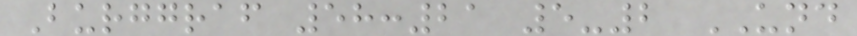Burggraf 58:21 5-2 UND
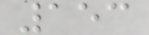153
